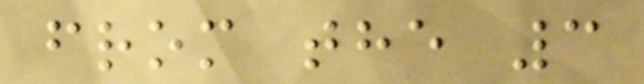from the 3
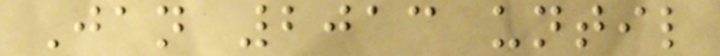Jan 2013 until
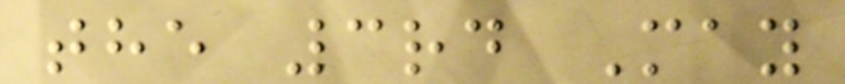the 3rd May
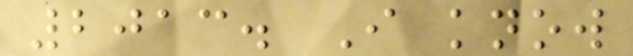2013. I know
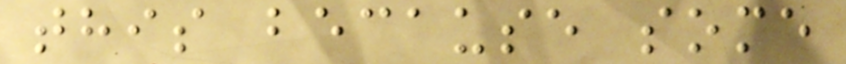this because some
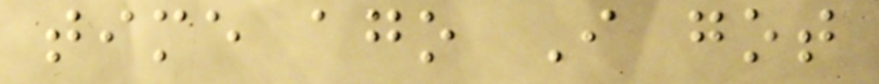time ago I got
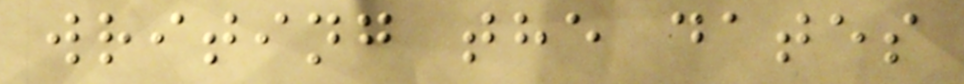writing the dates
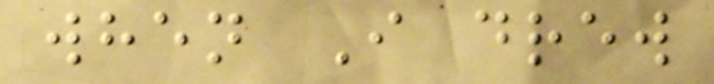when I drew
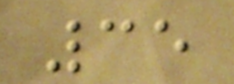35
